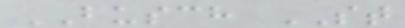BUSCH ST
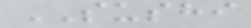SUSHI
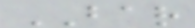BAR
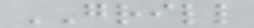GRILL
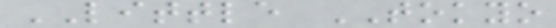LITTLE TOKYO
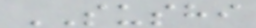SUSHI
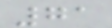71
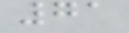71
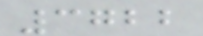3722
